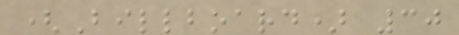(Billboard) 30
